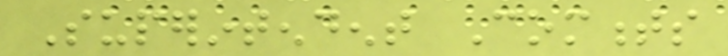Superintendent Comments
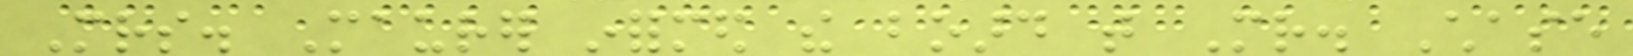Mrs. Maurer informed the board that Mr. Chase
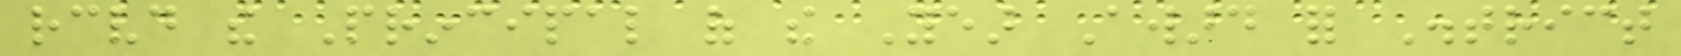received the Principal of the Year Award for District
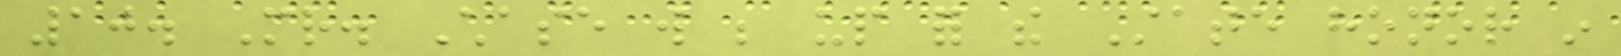10. Mr. Chase will be up for the State honor in
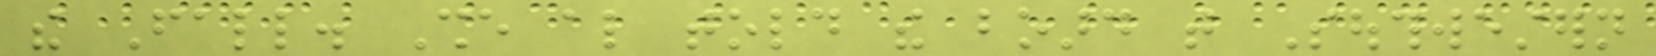the Fall. She also told the board that Southwestern
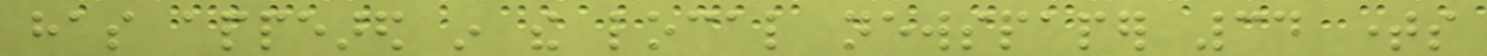has appeared in the local newspaper 34 times
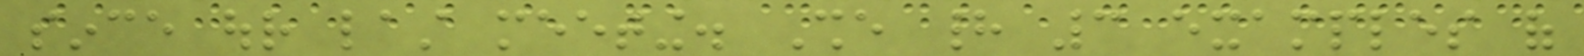since our last meeting. She had 3 examples of
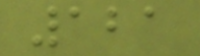121
